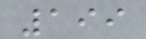199
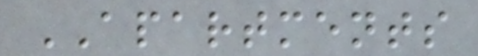APARTMENTS
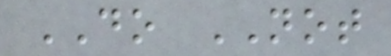DO NOT
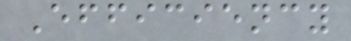Efficiency
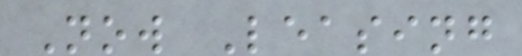Now Leasing
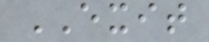EXIT
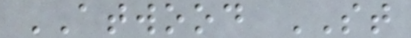ATWOOD ST
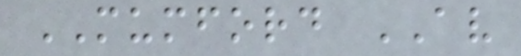MUMFORD AV
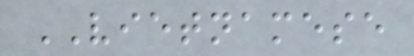VIETNAMESE
